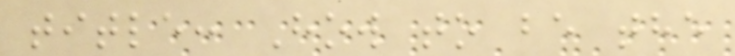title: How to be the
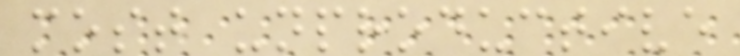most unproductive
